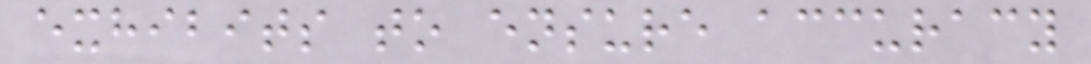exhibits to ensure accuracy
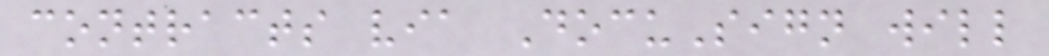contracts via DocuSign will
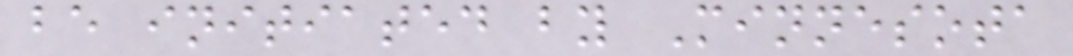be initiated by Minnesota
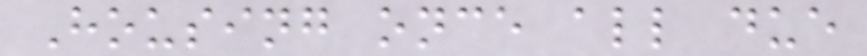Housing once all due
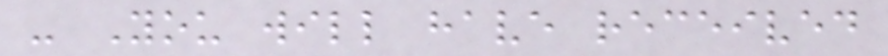- You will have received
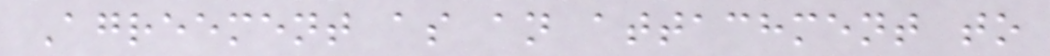Agreement as an attachment to
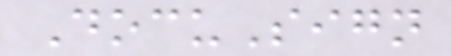DocuSign
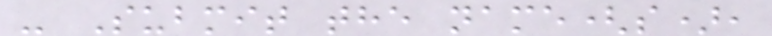- Submit the name(s),
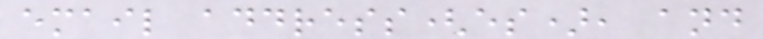email address(es), and
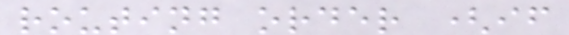routing order (if
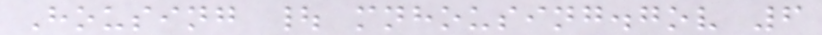Housing | mnhousing.gov 6
